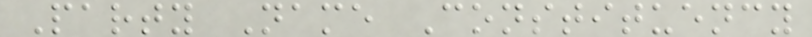Party Name Constituency
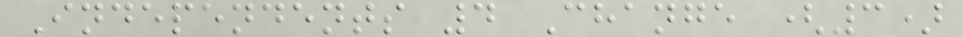Independents 4 Change (3)
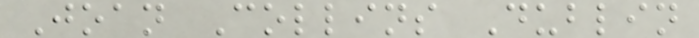Joan Collins Dublin
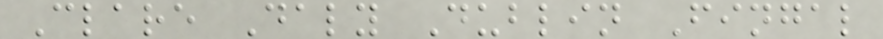Clare Daly Dublin Fingal
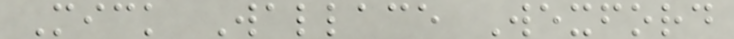Mick Wallace Wexford
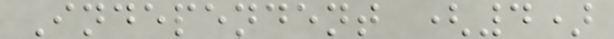Independent (4)
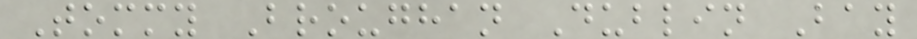Tommy Broughan Dublin Bay
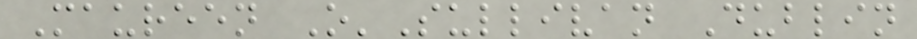Maureen O'Sullivan Dublin
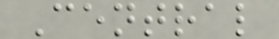Central
